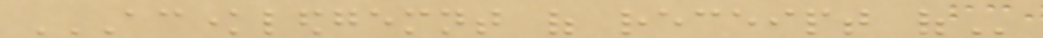ACKNOWLEDGEMNT OF RECEIPT OF
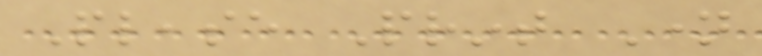Please Print Name
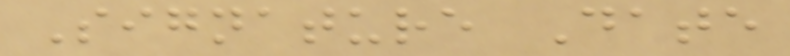Signature Date
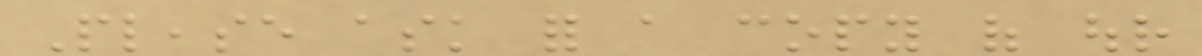Please ask for a copy of our
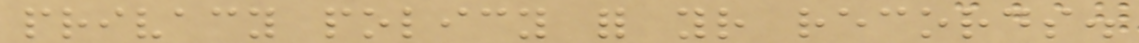privacy policy for your records.
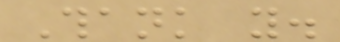Thank you.
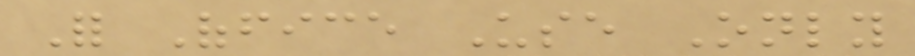For Office Use Only
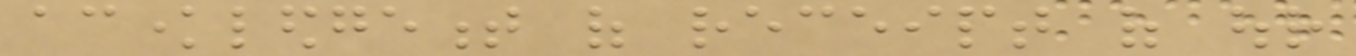acknowledgement of receipt of our
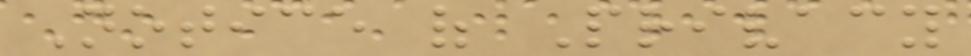Notice of Privacy
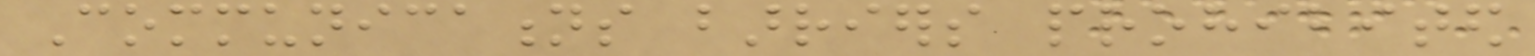Communications barriers prohibited
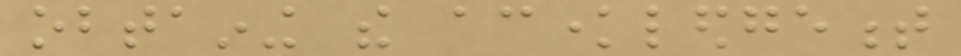obtaining the acknowledgement
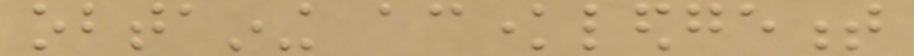obtaining acknowledgement
